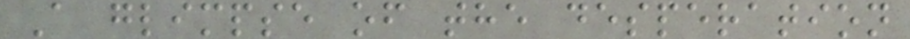A glimpse of the desperation
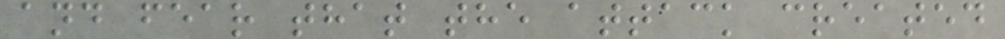and fear that the attack created
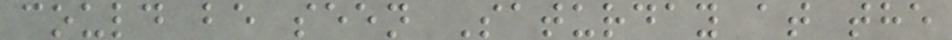could be seen Saturday at the
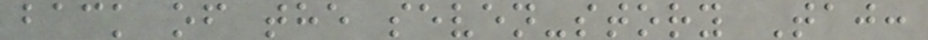back of the seven-story Taj:
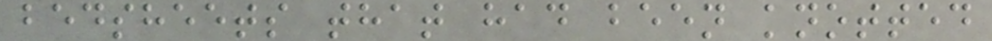bedsheets that had been knotted
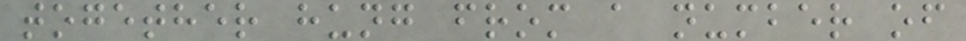together hung from a number of
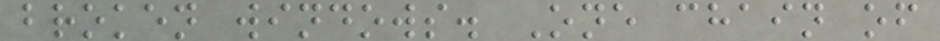broken windows. One chain of
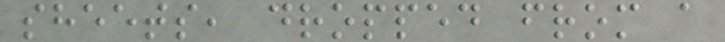sheets, dropped from a
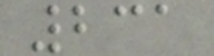231
